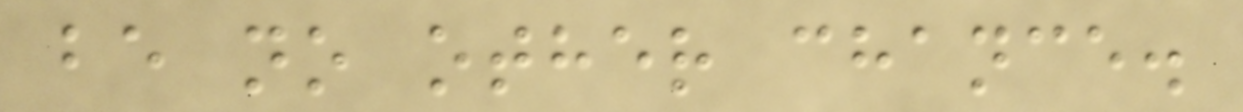be no other chance.
